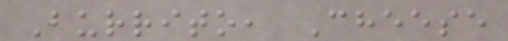Burrito, Cheese
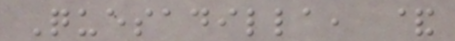Quesadilla, &
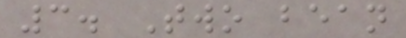3. Two bean
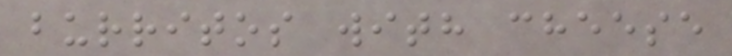burritos with cheese
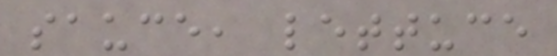sauce, lettuce
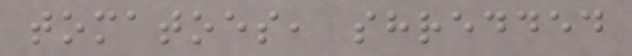tomatoes, shredded
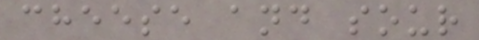cheese and sour
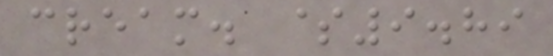cream. $9.89
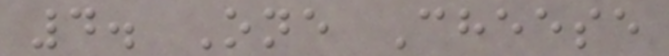4. One Cheese
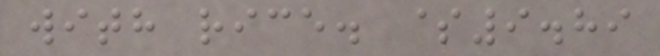with rice. $9.89
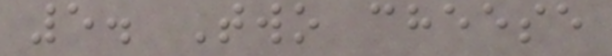5. Two cheese
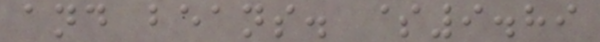and beans. $9.89
